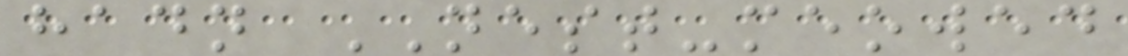hadn NEST-meowed
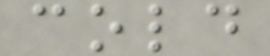cold
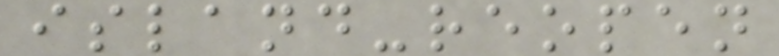island-reopen
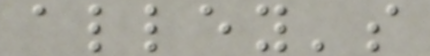alley's
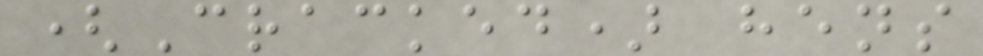(Cracked) hens
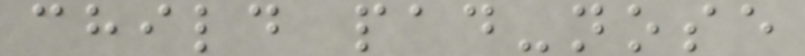child pad-nose
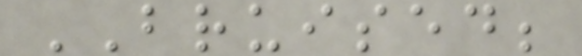BRUISED;
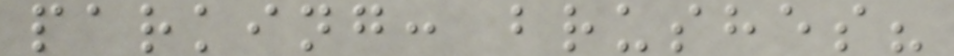parking: brushes?
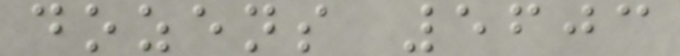dozens 5603
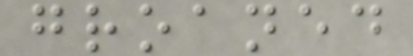groaned
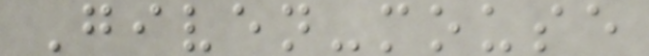Given-mouse
